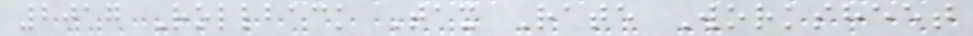2017 Rollback Tax Rate Worksheet
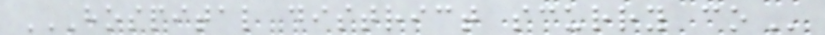HOSPITAL DISTRICT SCURRY CO
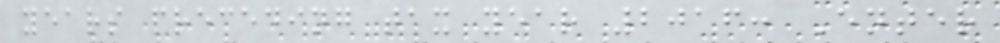years preceding tax year 2016: Enter
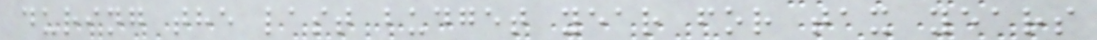during the last budget year for tax years
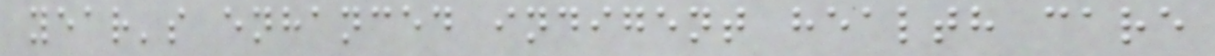year's enhanced indigent health care
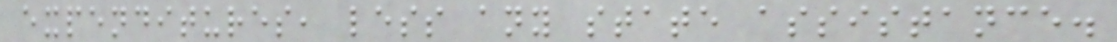expenditures, less any state assistance.
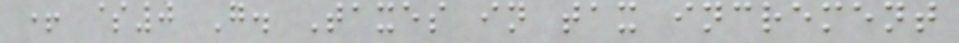+ $0 G. Taxes in tax increment
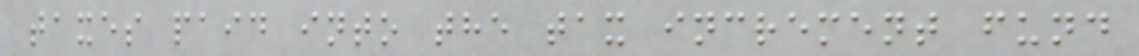taxes paid into the tax increment fund
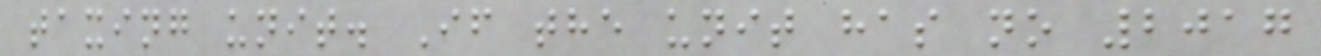taxing unit. If the unit has no 2017
